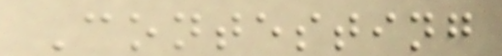Contesting
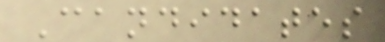Candidates
